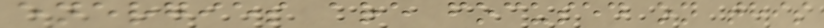energies are focused on this
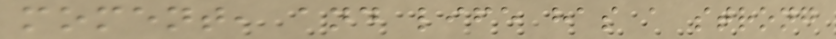moment, and life has a strong
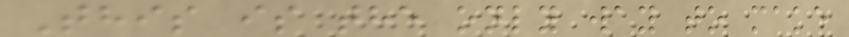This is the only way to make
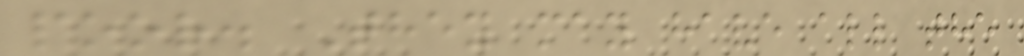poor. They may have all the
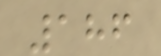186
